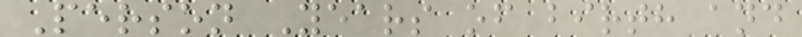Person Years of birth and
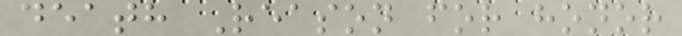death Reason for honor
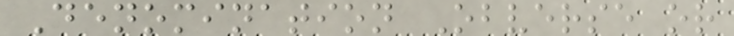Denomination Obverse or
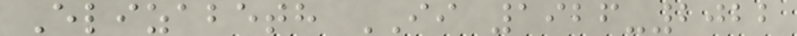Elizabeth II 1926-2022
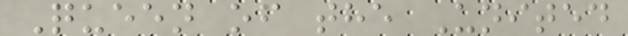Queen of the United
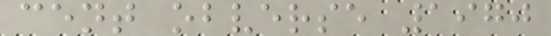cent obverse 1970
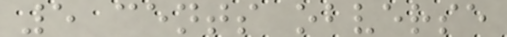5 cents obverse
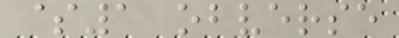$1 obverse
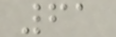61
